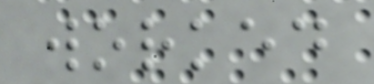worked
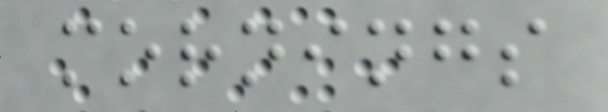mornings
